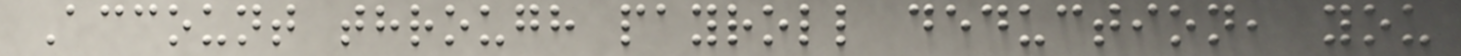Account through payroll deduction, you
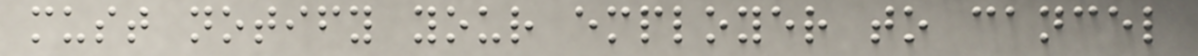must notify your employer to cancel
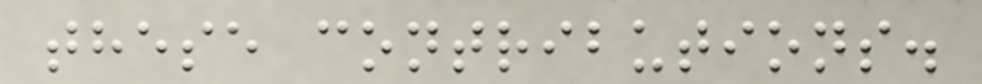these contributions.
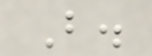B.
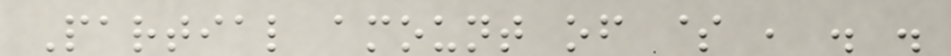Partial amount of $ , . .
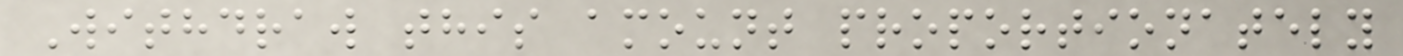Withdraw this amount proportionately
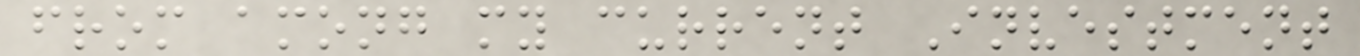from among my current Investment
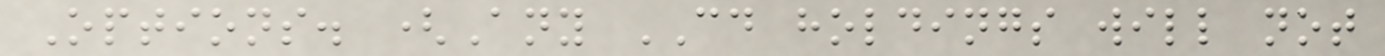Options. (Any CD holdings will not
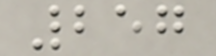257
